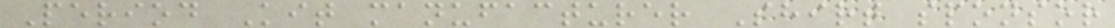Period Kit manufacturer Shirt sponsor
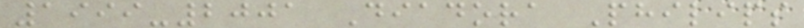1999-2001 Diadora Philips
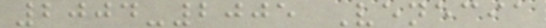2004-2005 Venecia
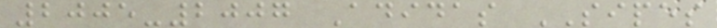2005-2007 Adidas SIPES
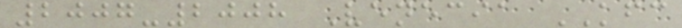2007-2008 Venecia KFC
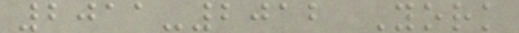2011-2012 York
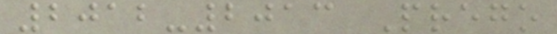2012-2013 Prego
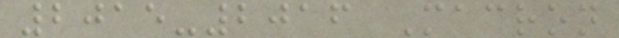2015-2016 Macron
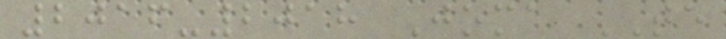2016-2018 Joma TE
